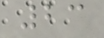23
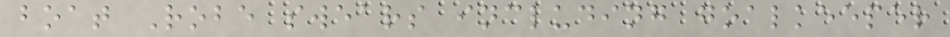boat Robe swears including goalkeeper
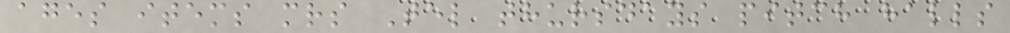ages items mrs Tel thursdays pitch halls
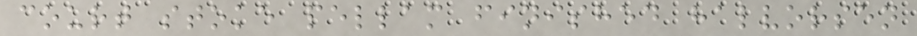court stoke pellam finished halvorsen
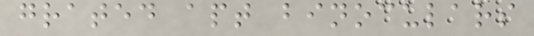grated apt binoculars
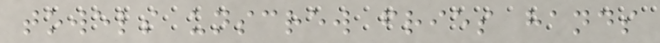towels unscrew fries hands
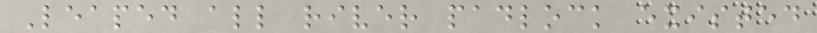Leaped all river padlock existed
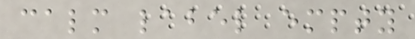calm label empty
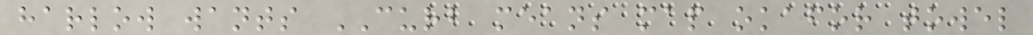harlow wants CURB means map okafor towel
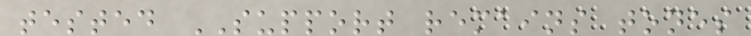tested SUPPORT remains tones
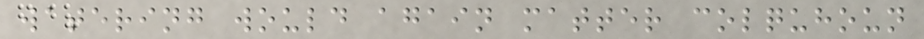watering would again matter colquhoun
